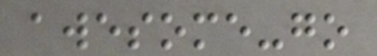awesome-go
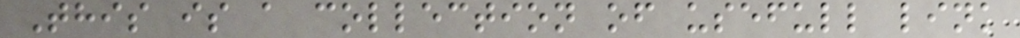This is a collection of usefull link
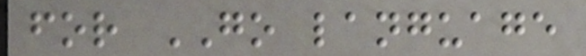for GO language
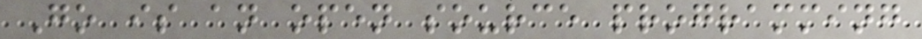Go is an open source programming
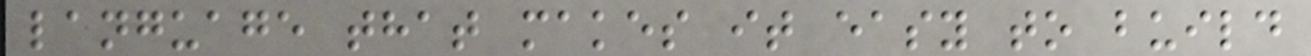language that makes it easy to build
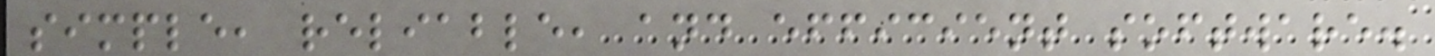simple, reliable, and efficient software.
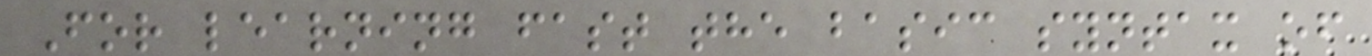For learning fast the basic syntax of
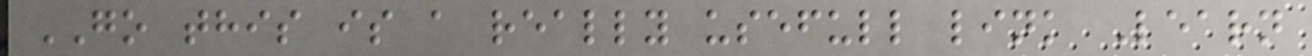GO this is a really usefull link Learn
